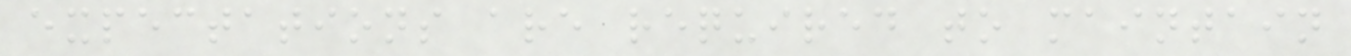expectations are required to maintain
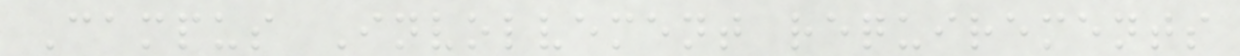Campus Involvement requirements
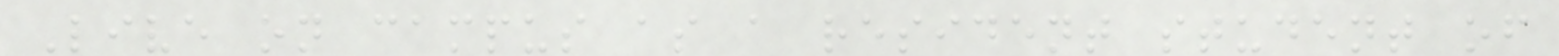Live on campus as a resident student of
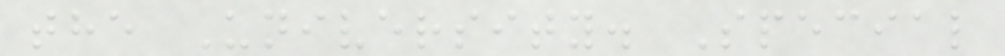the University. Special
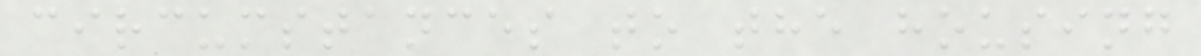circumstances to the housing
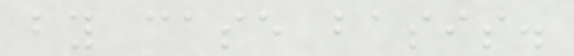by case basis.
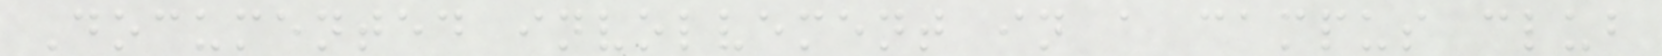Documented involvement in a campus club
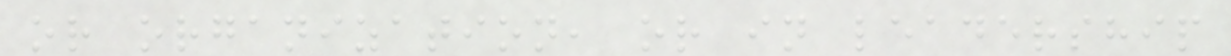or organization, or in leadership
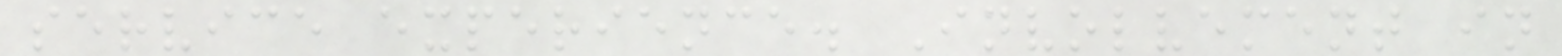service experience. Involvement in
